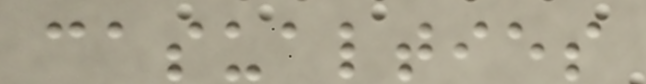casualties
